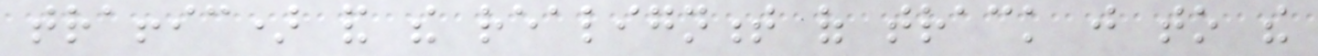traffic) and the realignment of track just to the
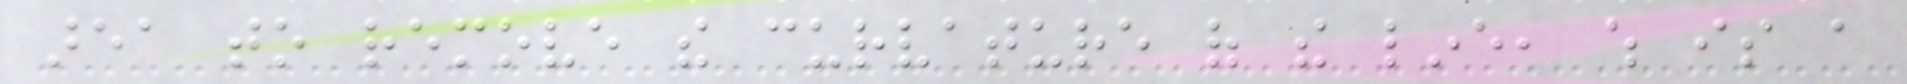area to remove the curvature of the line, which is a
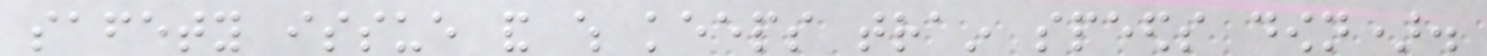safety issue and which keeps train speeds down).
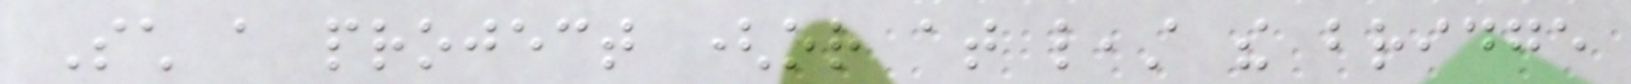Such a project (or at least the bridge
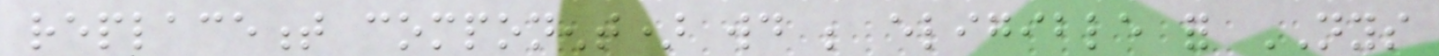replacement component) would be eligible for NYS
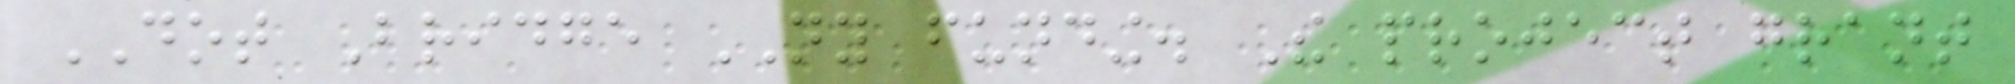DOT Bridge NY funding. The project grant
